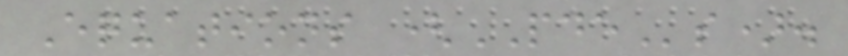Equations (PDEs).
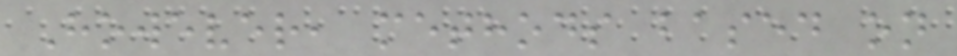However, methods based on
